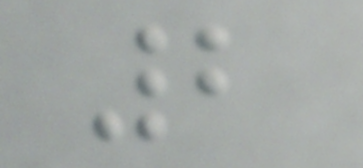2
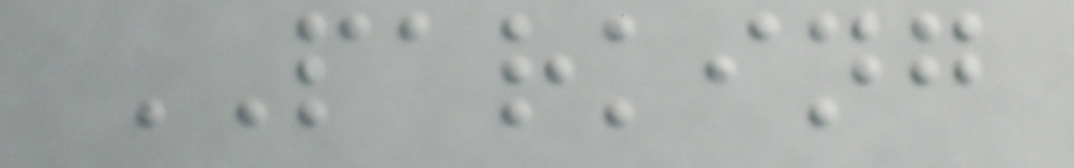PARKING
